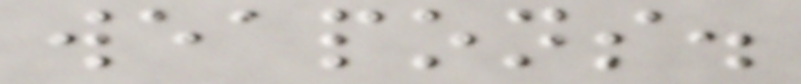weapons.
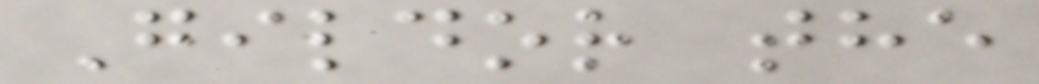Gildor the
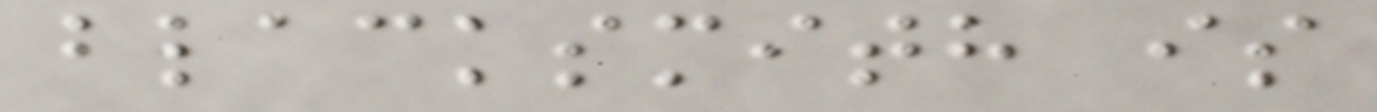blacksmith is
